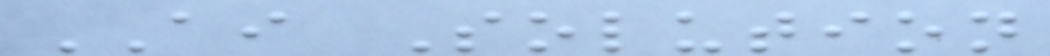AI Solution
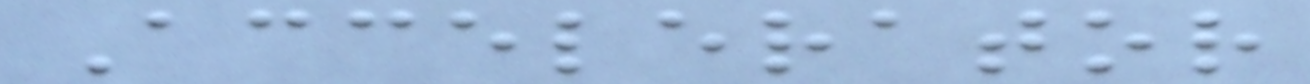Accelerator
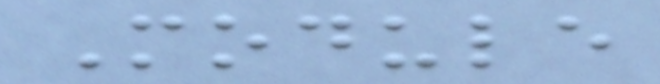Module
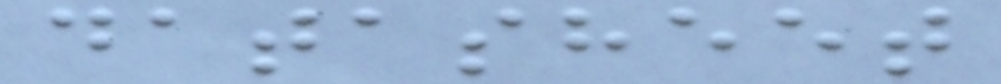datasheet
